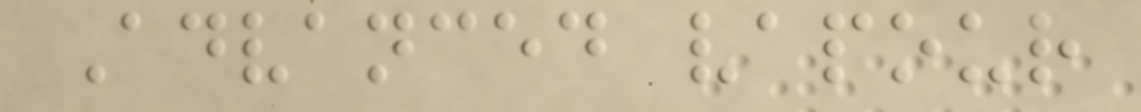Advanced vapour
